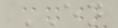EN
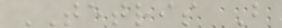TETRIS B
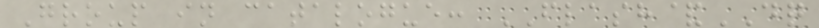Group in catalogue: FLASH&DQ
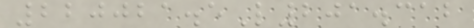220021.5L201.312
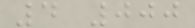4 000
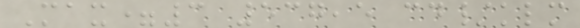Max=3 537,5 cd/klm
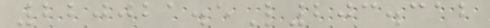220021.5L203.312
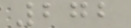272
